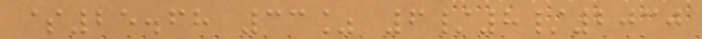$25.68 33% 6/8/2030
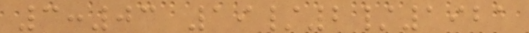3:03 19/2/1921
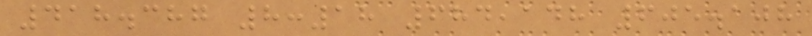418.387 8:18 684,148 605.108
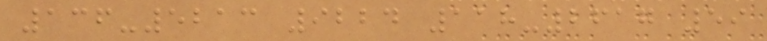136-5213 9224 118-2617 59
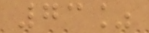73%
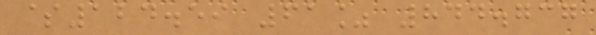$124.59 61% 844.737
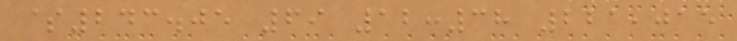$243.05 69 12:38 221,015
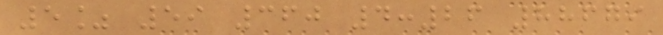5% 59 360 4:26 88679
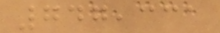747,331
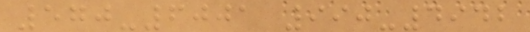570-6001 990-4942
